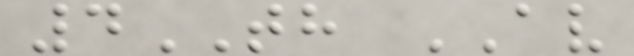4TH AV
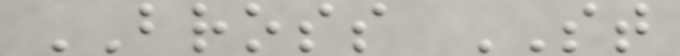BROSS ST
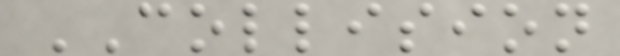COLLISION
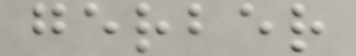gerber
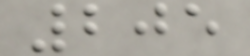205
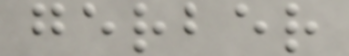gerber
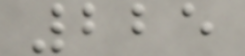225
